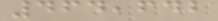464,642
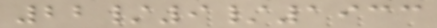22/9/1933
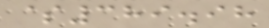$389.98
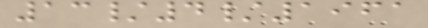13/4/1961
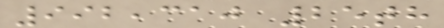992,310 25th
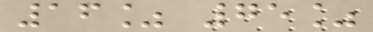16% 75%
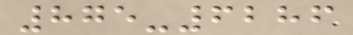875-6286
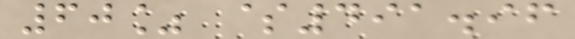60% $491.96
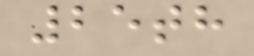25th
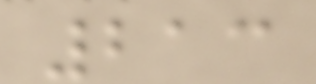213
